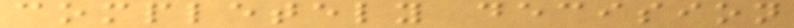completely decision
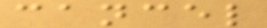cancel
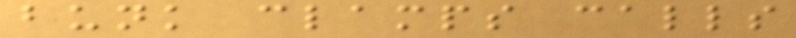bunk clamps calls
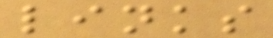links
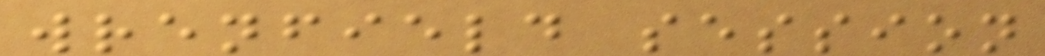wrenfield session
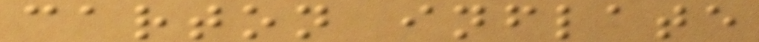carton inflate
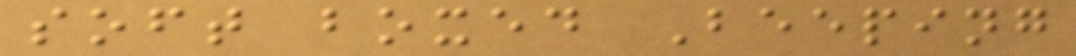soft boxed Beeping
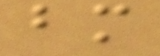bm
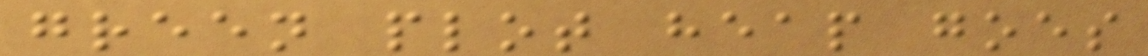green plot heap goes
